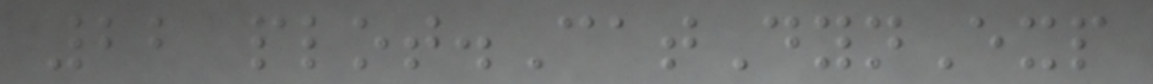22 plot.CatDynExp
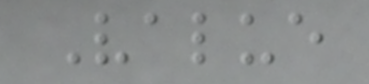Value
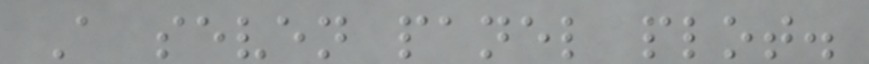A seven panel plot.
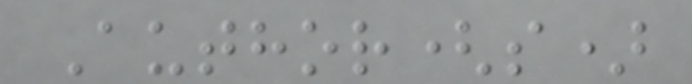Author(s)
